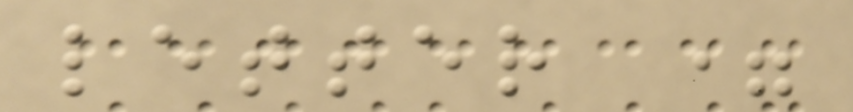letter =
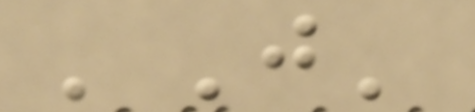'J'
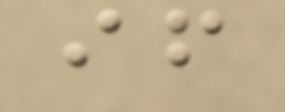if
